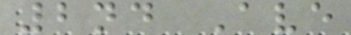2nd Ave
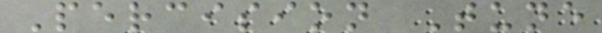Percision Tune
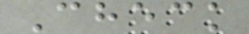Check
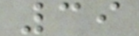39
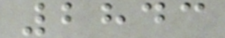2843
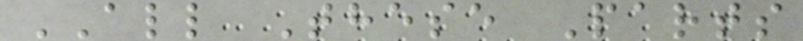ALL These Parts
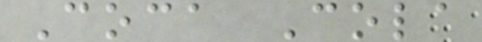Coca Cola
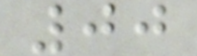00
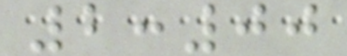2:00
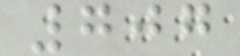707
